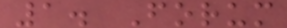1. Forum
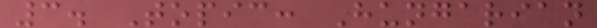3. Topic: Hungarian
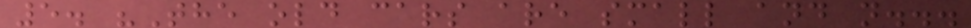5. "The old cars are small and n...
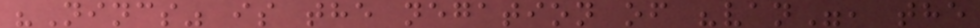"Nincs" is the negation of "van", the
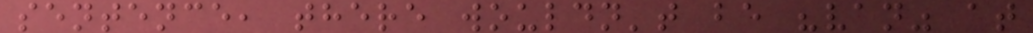sentence, there wouldn't be "van" at
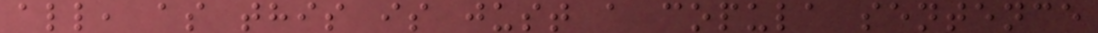all, as this is just a copula sentence
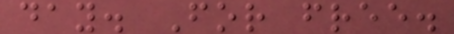day. For free.
